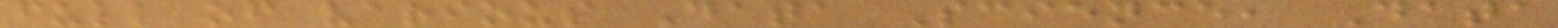full of various Data Science, Data
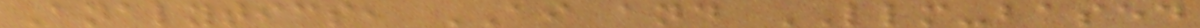Analytics, AI and LLM-based
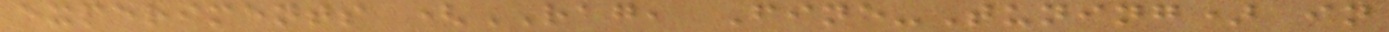experiments (RAG, Fine-Tuning) in
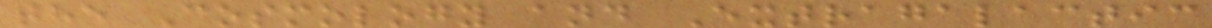the Cosmology and Extragalactic
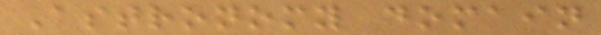Astronomy domain
